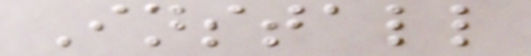Install
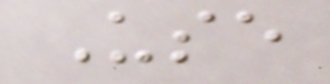Use
